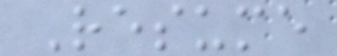Resume
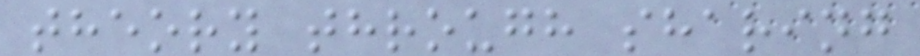theory through sharing
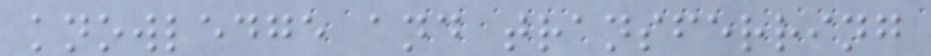knowledge and transferring
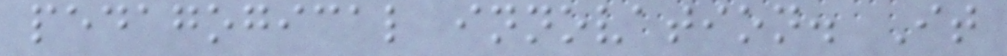pedagogical innovation. It
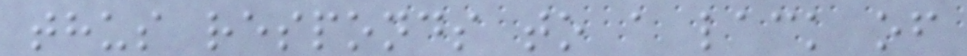thus responds to a lack of
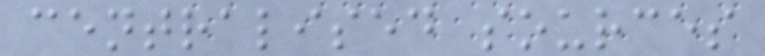centralised sources
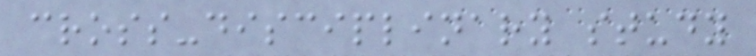cross-disciplinary study
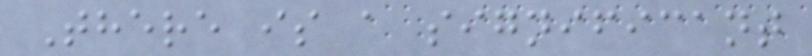There is a significant
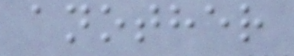another
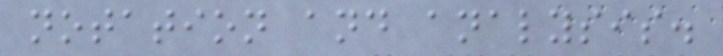notation and analysis.
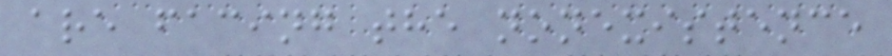are facing the nonexistence
